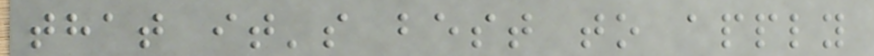that it's best to apply
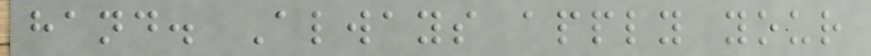hand. Always apply your
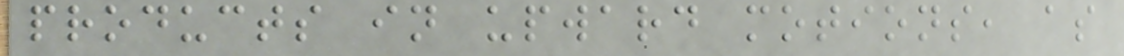products in upward motions, as
